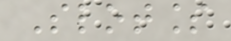Slotless
